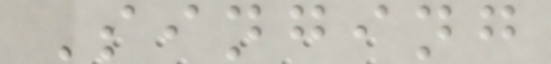Singing
